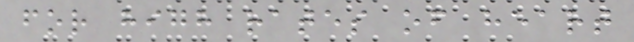for high rates of heart
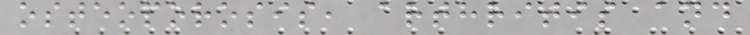osteoporosis, arthritis and
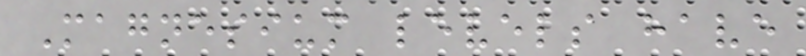Magnesium levels have
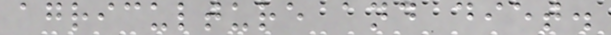agriculture and diet.
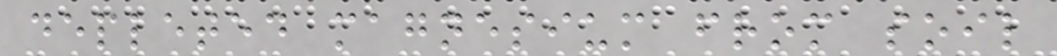depleted magnesium from soil
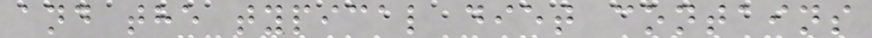and the typical diet contains
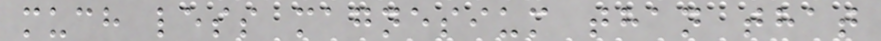much less magnesium than that
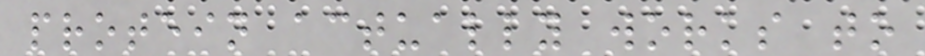protein actually works to
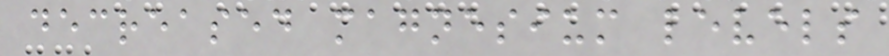decreased magnesium levels
